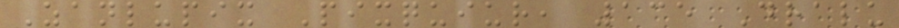Zanlupix Pixquiur, 135 Dralu
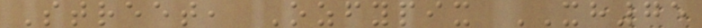Street, Ozfypix XH75
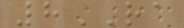8RA
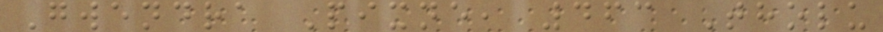Gwendra Pixne, 463 Tholu
